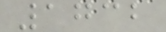1732
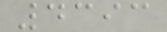4393
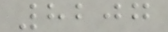8207
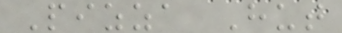Pizza Hut
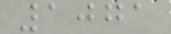1071
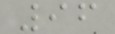96
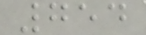754
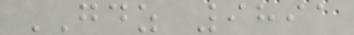GDZ 9891
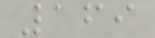169
